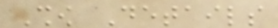Show Details
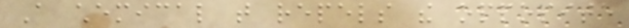A chemical that repels the opposite
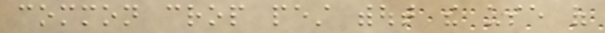common crop pest without the use of
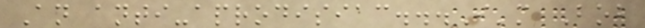An anti-aprodisiac...I'm Bob
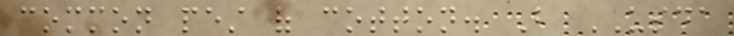common pest of cotton. But USDA
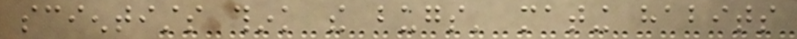scientists think the bugs' mating habits
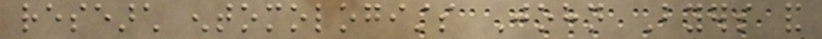research entomologists John Byers and
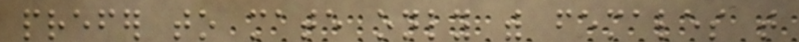prefer to mate only with females that
